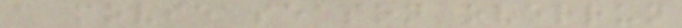a movie season overrun
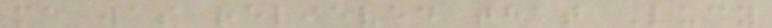me was relieved that Lucy
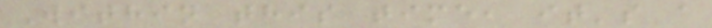Within this time, it's a
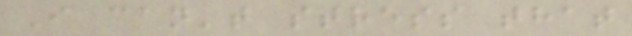I can't stress that
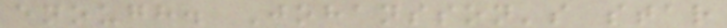enough. Johansson's star
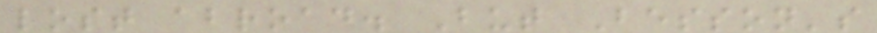lost abroad. But Besson's
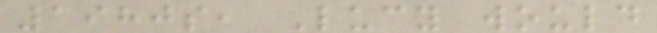1980s, Lucy would
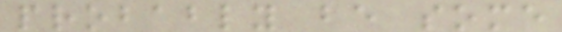probably be some
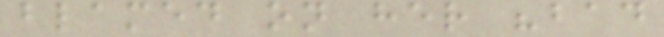blamed on her "bad
